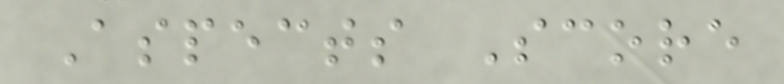Aspects Score
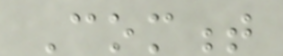Comment
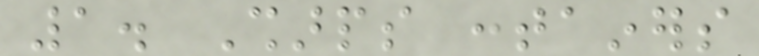1. Sharps containers
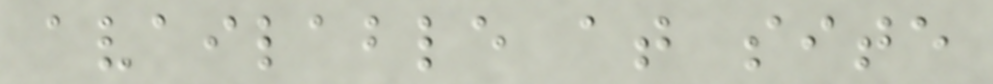available at site
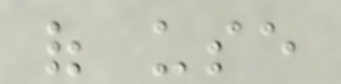of use
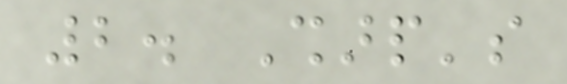2. Sharp's
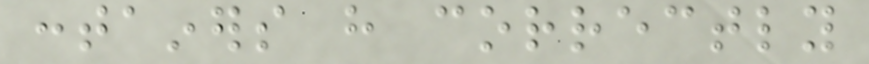containers have correctly
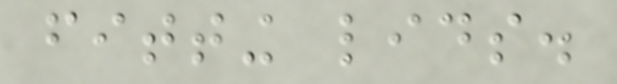fitting lids.
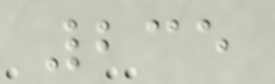235
